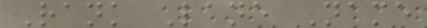Rank Lane Name
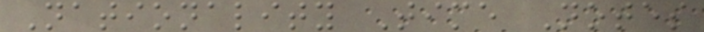Nationality Time Notes
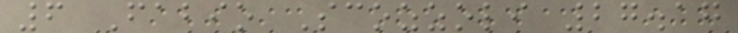6 Fabio Scozzoli 27.17
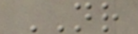NR
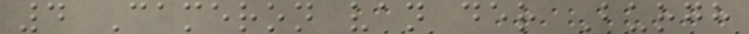4 Cameron van der Burgh
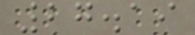27.19
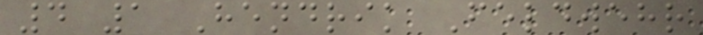4 1 Hendrik Feldwehr
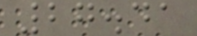27.41
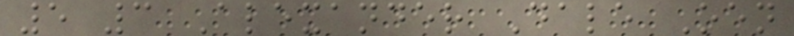5 3 Alexander Dale Oen
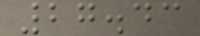27.43
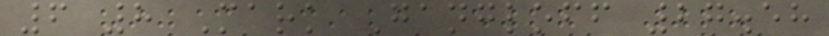6 8 Mark Gangloff 27.58
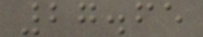27.65
